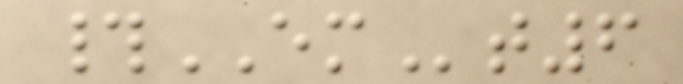#EMt6
